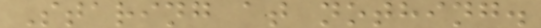Staring at nothing.
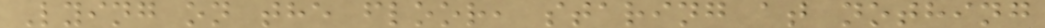Lying on the floor, staring at nothing
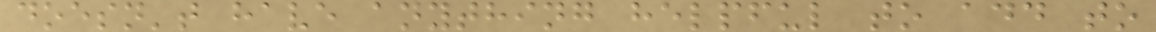doesn't have anything helpful to add to
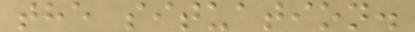the situation.
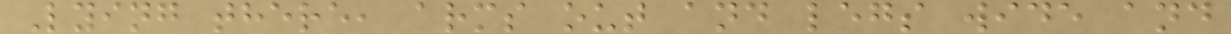Lying there, arms out and legs wide and
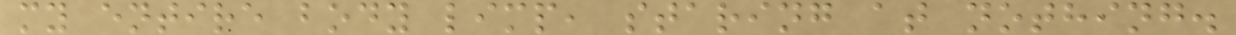my entire body limp, staring at nothing.
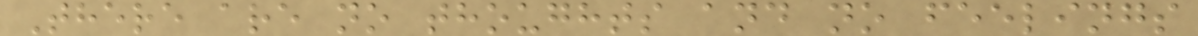There are no thoughts and no feelings
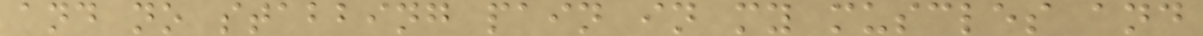and no stabbing pain in my muscles and
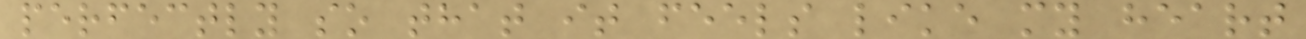perfectly so that it feels like my heart
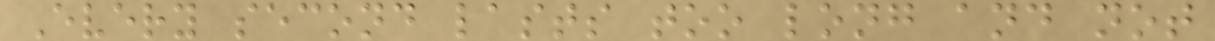Every second lasts too long and not
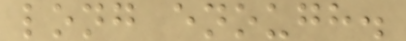long enough.
